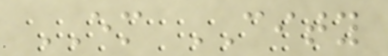EM CITY
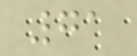71
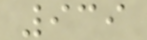939
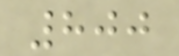800
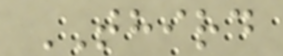THIRD
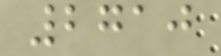2710
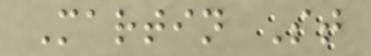Martin St
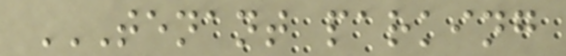TENANT PARKING
